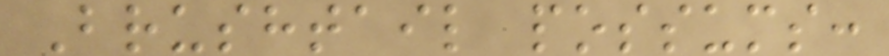Brushtail possums:
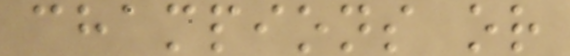champions or
